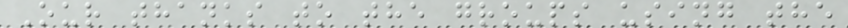Our thanks to the groups using the
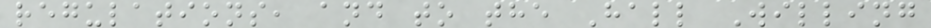regulations, and to the Hall Willing
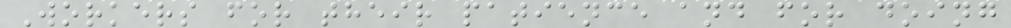Workers for their patience and for doing
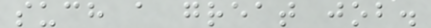such a great job.
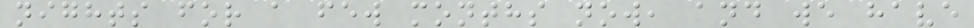nights for a few months now, and we have
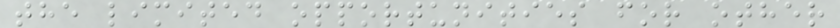the limited opportunities for other
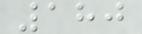180
